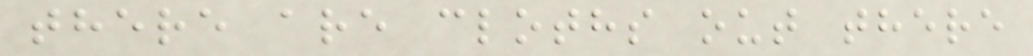there are cloths out there
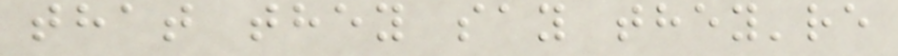that they say they're
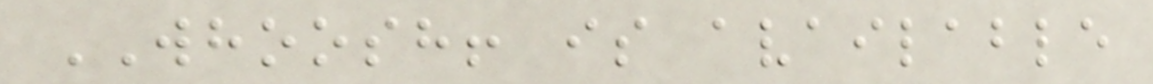WHOOSH! is available
